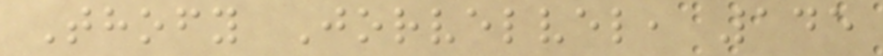Thofy Jorvelvel, 145
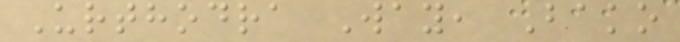Urthodra Way, Bako
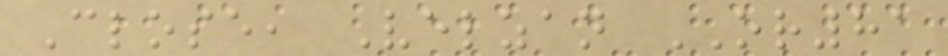Close, Velzan OR81
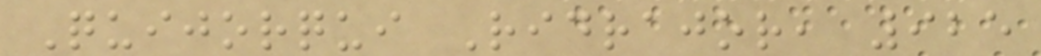Quijorqui Ridrajor, 925
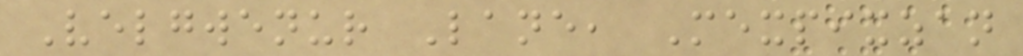Velgwenur Lane, Mexpixzan
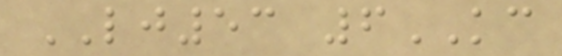LJ53 6KC
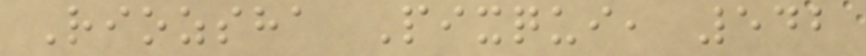Riozsha Pixqui, 542
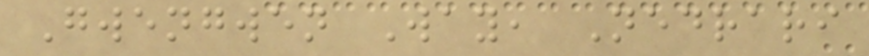Gwengwen Way, Nedrari
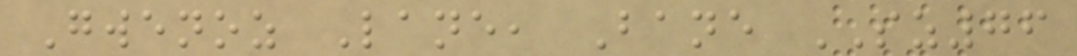Gwenoz Lane, Bane SZ76
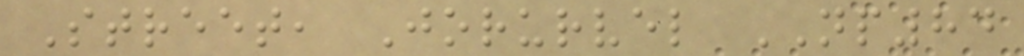Street, Jorurvel NP84
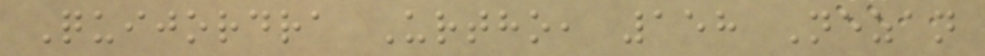Quijordra Urtho, 158 Nezan
